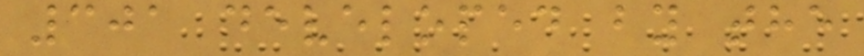301 developed by the
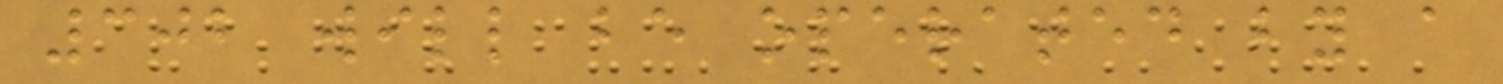302 will be operated by a
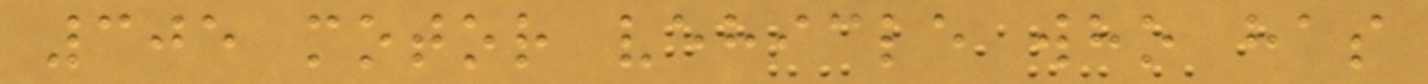305 motor vehicle who has
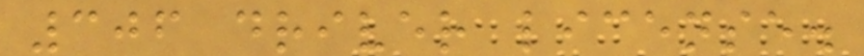306 driver license.
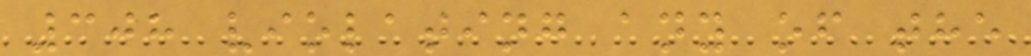308 violating any of the
